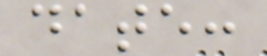date:
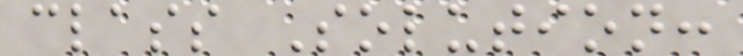class Solution:
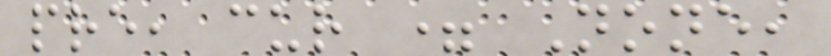pre, cur = None,
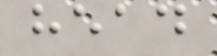head
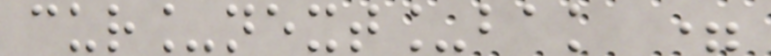cur_next_bak =
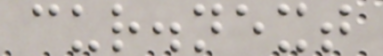cur.next
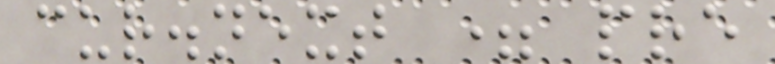cur.next = pre
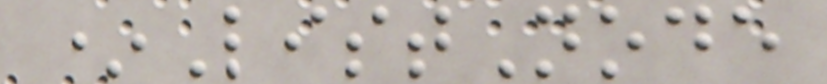*ListNode
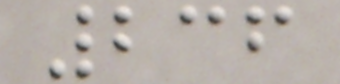236
